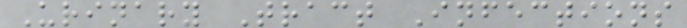Urinary Tract Infections
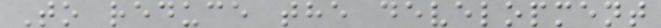To reduce the development
